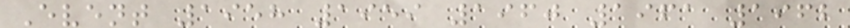Event 1958 1959 1960 1961 1962
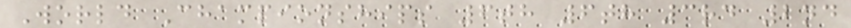World Championships 6th 6th 3rd 2nd
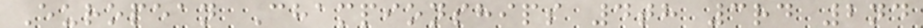European Championships 4th 3rd 2nd
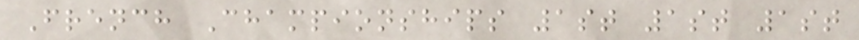French Championships 1st 1st 1st
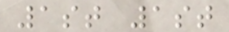1st 1st
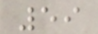59
